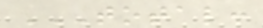TOTAL:
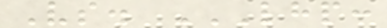Vs. LHP:
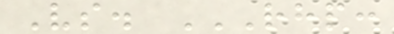Vs. RHP:
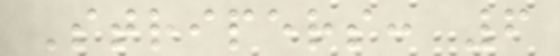Stripers: 6
